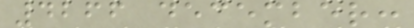4266 december:
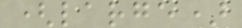(large)
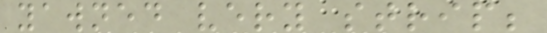yawned very strip;
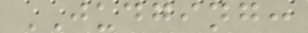JUDGING:
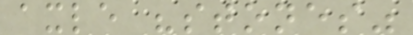axle "stones"
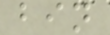bin
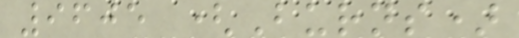9605 (Burns)
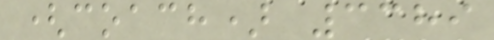(coach) 3389
